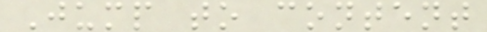Jump to content
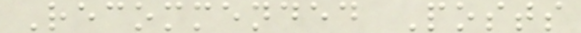Recommended Posts
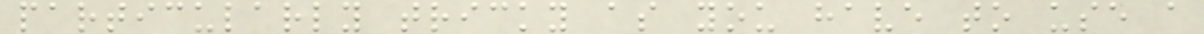particularly tricky as you have to use a
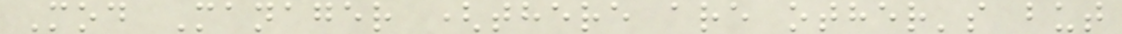Mod Manager (there are other's but
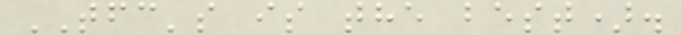TFC's is the best).
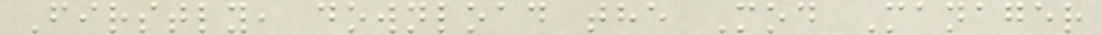Firstly, download the Mod Manager
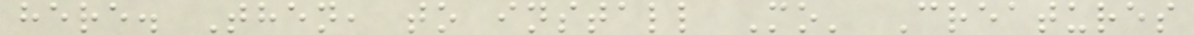here. Then, to install Mo' Creatures
